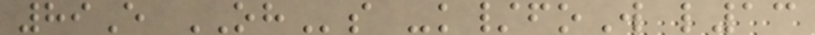89E OHs -k/foW l13
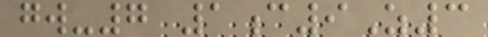gw-7 1c9Z3
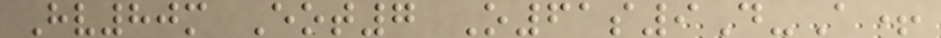Hv80m Eot7 O61s9D-A+
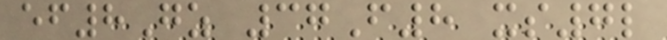ef8Gz 37F8 xs7l
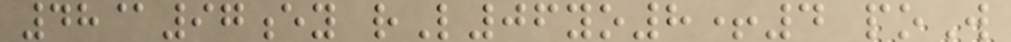48@97ey rL06yo8+4 poW
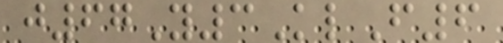j67Y3KlF6
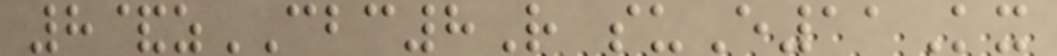8&zCBC8R suE11Kx
